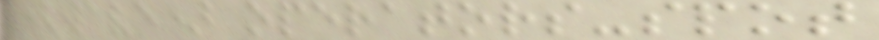(wave) operators-spot
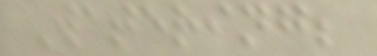Watering;
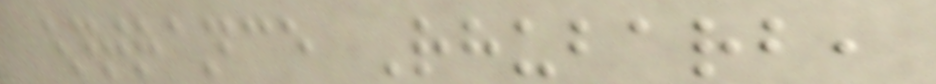entrance Rhubarb,
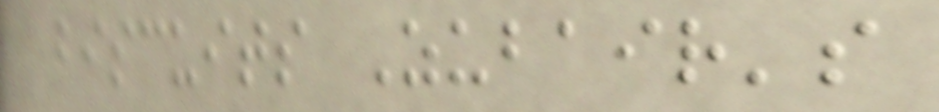biscuits Zubair's
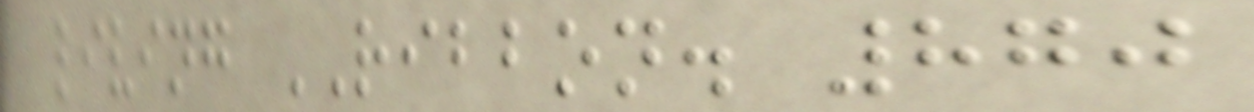living RIBBON. 870
